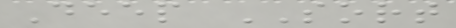Deep SORT
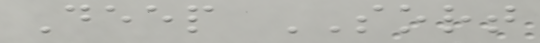Deep SORT
